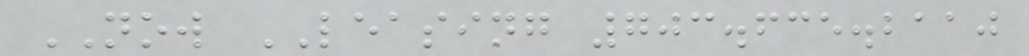NOW LEASING 703.635.2110
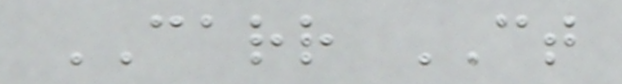CARR CT
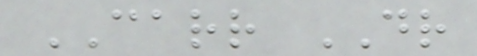CARR DR
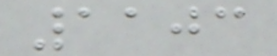1103
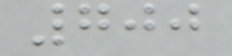700
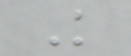K
